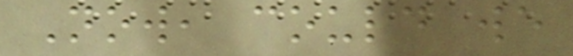Now, could we
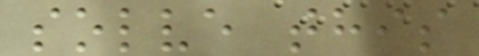solve this
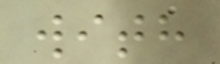with
